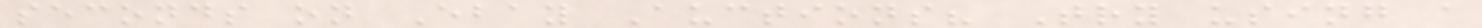seconds on Ebay Auctions? Try using a
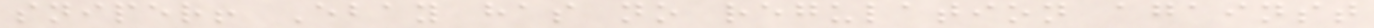sniper! Ebay has no regulation against
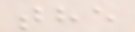the
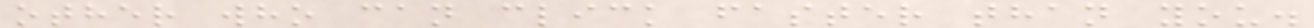other who can click faster than you.
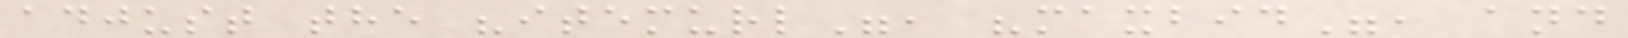adjust the "itemurl", "maxbid", and
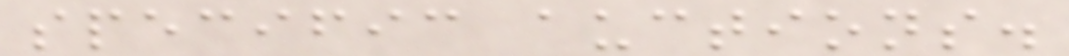specific auctions.
